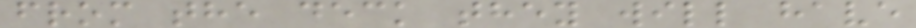from the deck they will have
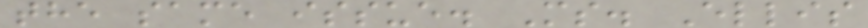the same issue. Ms. Ellis
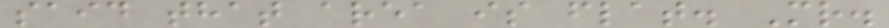said that area is flat. Mr.
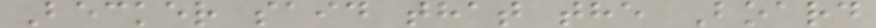Becker said that the Board
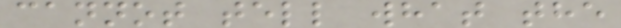cannot tell what the
